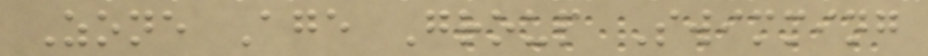Zone Age Group Swimming
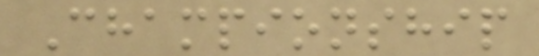Championship
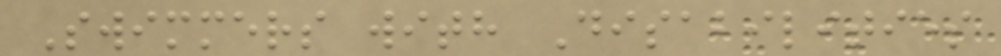Swimmers with Disabilities
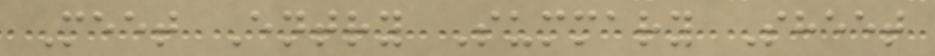Meet Entry Summary Sheet
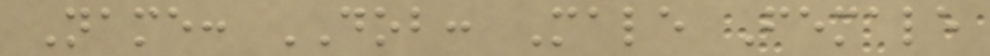Name: DOB: Male Female
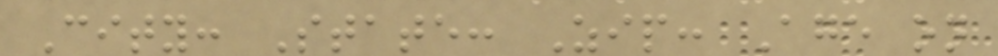City: State: Zip: Age on
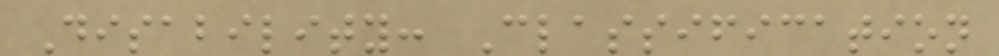Disability: Classification
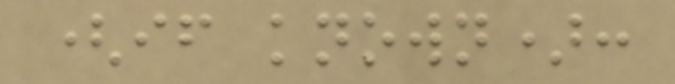(if known):
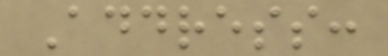Address:
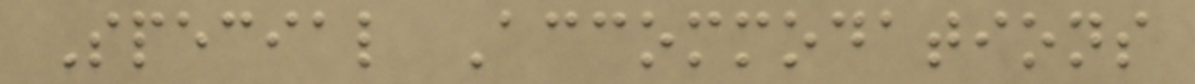Special Accommodations
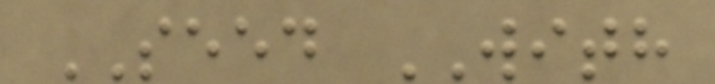SEED WITH
